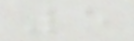5
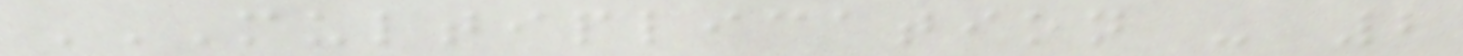MULTIPLICATION - 2
